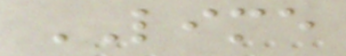LIME
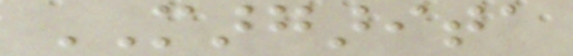MARGARITA
